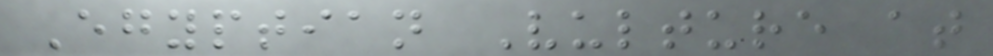Egyptian Vulture at
